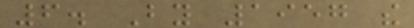6. By 1957 the
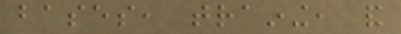bases, training, and
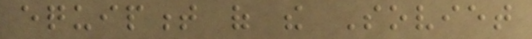equipment of the Soviet
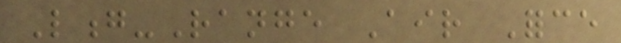Long-Range Air Force
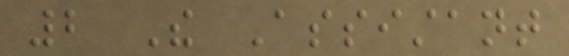2 The Assistant
